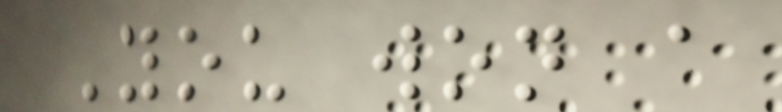You won a
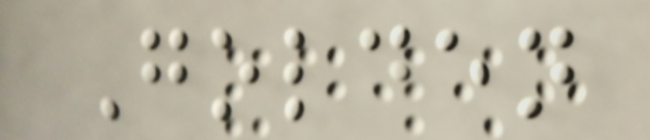Golden
